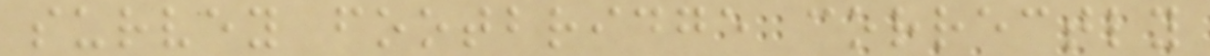survey footbridge correctly
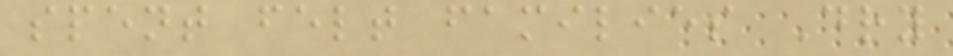spent felt families Dry
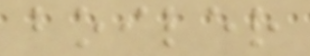boiler
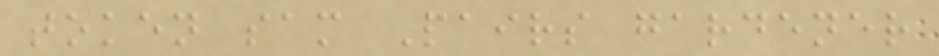token sam Pairs gardener
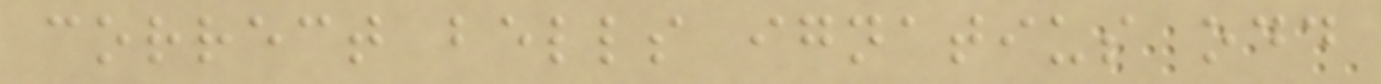correct bells ignatius odd
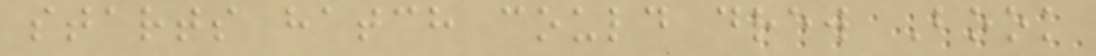starts hatch could drew Book
